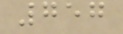757
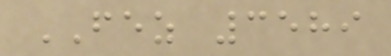FEZ 3589
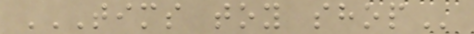TIMS TOY SHOP
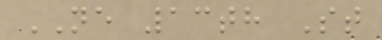NE 13th St
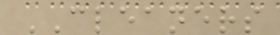CLEANERS
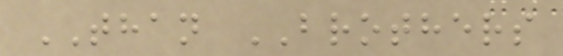THAN BROTHERS
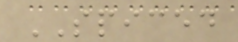SPICED
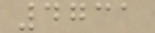4731
